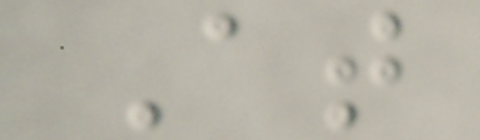At
